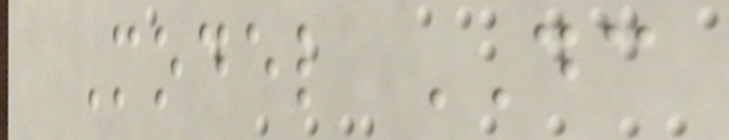Model DC
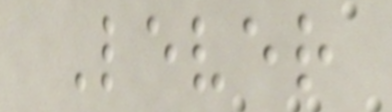Lever
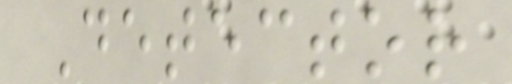Detector
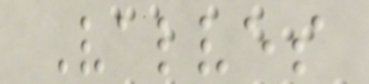Valves
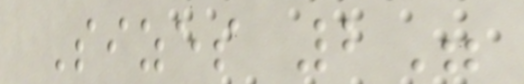Sizes 2"
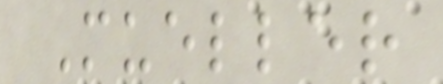Mueller
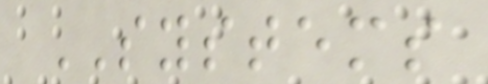SYSTEMS
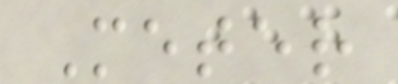Meter
